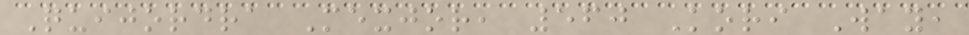Quijordra Mexjor, 560 Kori Way,
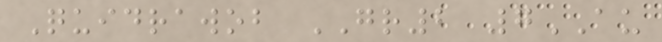Quidrawob GR2 7AU
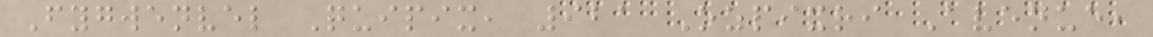Fygwenvel Quipix, 921 Ozpixri Avenue,
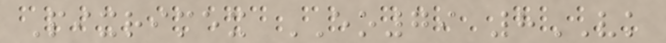Pixrimex EO79 8VK
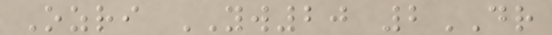Ozri YW20 2DR
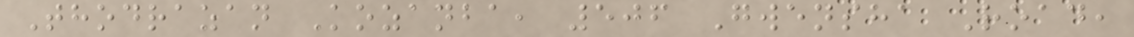Thodrazan Kozanba, 506 Gwensha Road,
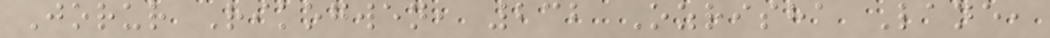Jorur Rikogwen, 232 Ozrisha Lane,
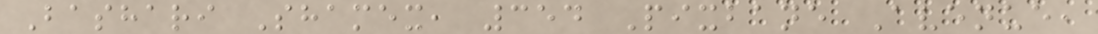Bashari Shamex, 354 Pixbane Avenue,
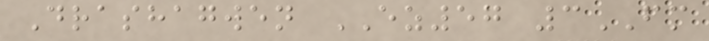Drashagwen EZ57 3FM
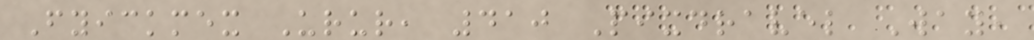Fyickmex Urur, 410 Pixdravel Way,
